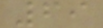69
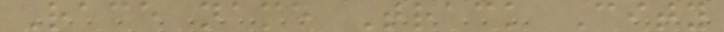Race name Track City
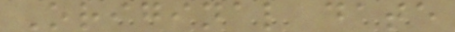Original date
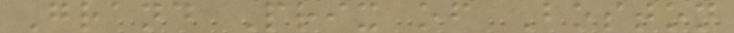Grand Prix of Boston
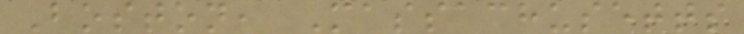Boston, Massachusetts
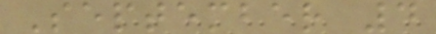September 4
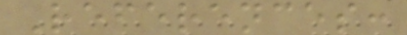References:
